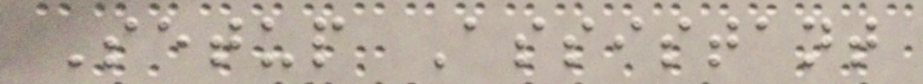Setup Assistant
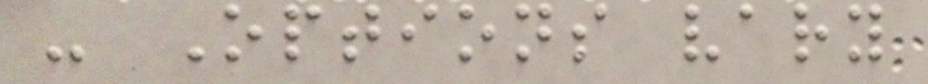- Options vary
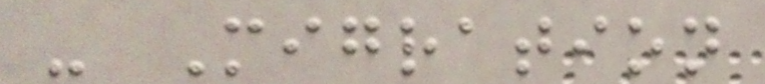- Migration
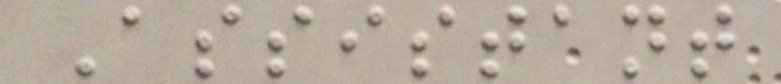Assistant
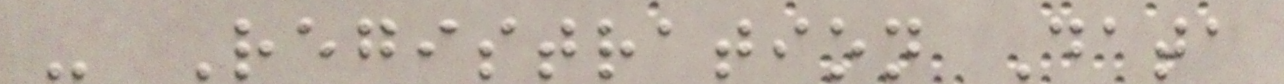- Registration Data
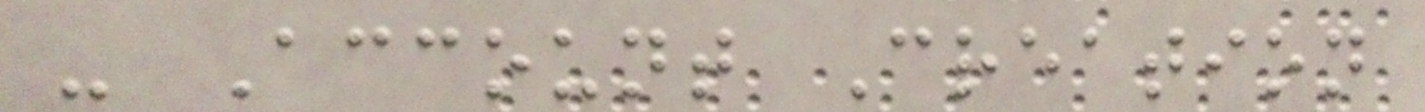- Account Creation
